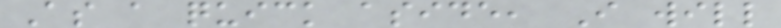As a quick aside, I will
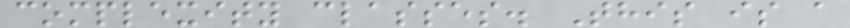complexity classes. This is a
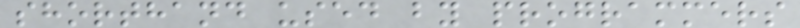shorthand used by programmers
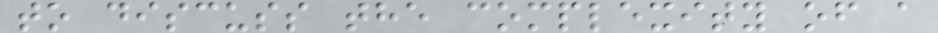to discuss the complexity of a
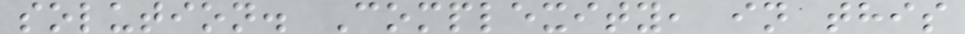solution. Complexity, in this
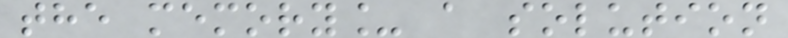the memory_ a solution
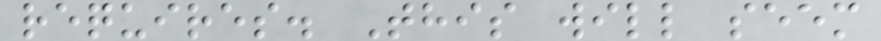requires. This will seem
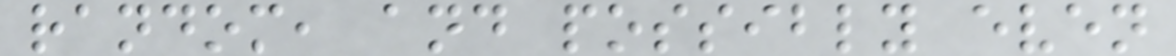random, and possibly even
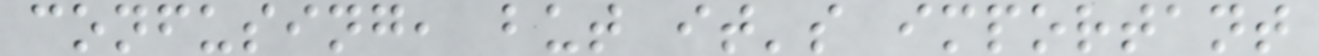confusing, but it's important
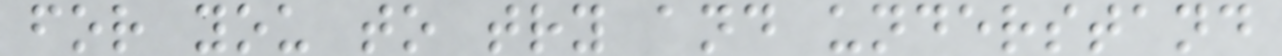for you to try and understand
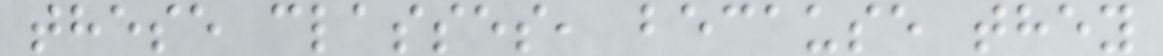these classes, because they
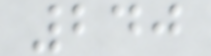240
